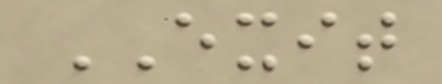EXIT
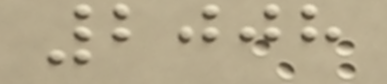2008
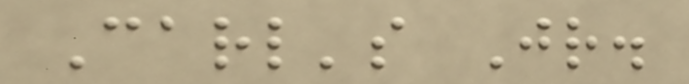Carl's Jr.
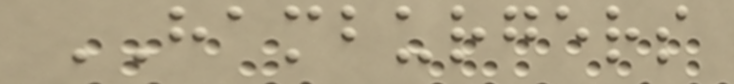HAMBURGERS
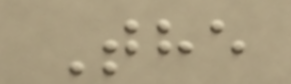The
